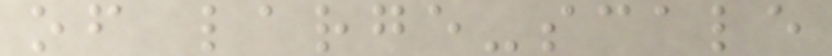of large-scale
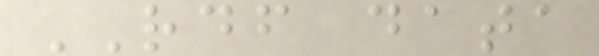RDF data
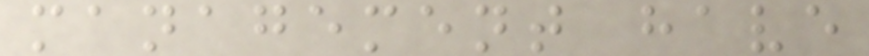management have
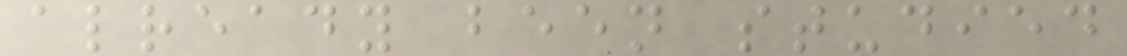already been studied
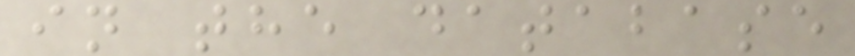in the database
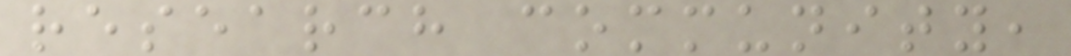research community,
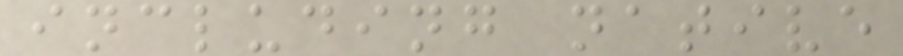including native
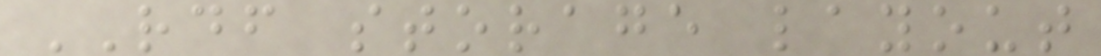RDF storage layout
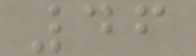46
